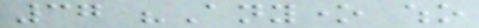37 "Anyone who
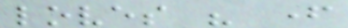loves his father
